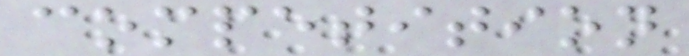competition
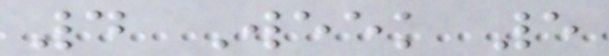4 Week 5
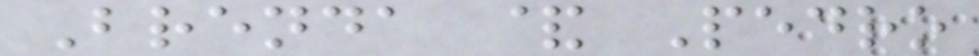Brenda & Pedro
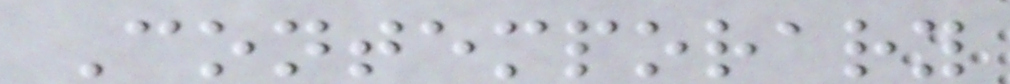Contemporary
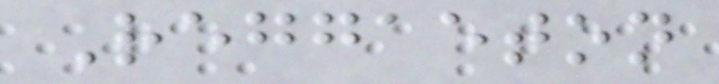Reggaeton
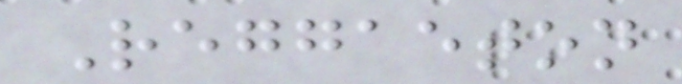Reggaeton
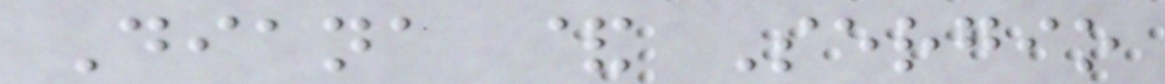Diana & Sergio
